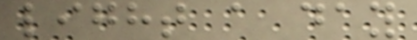light a day
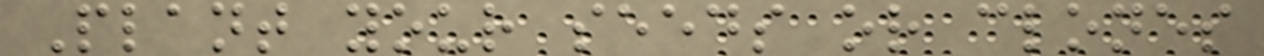Plant your seeds or clones
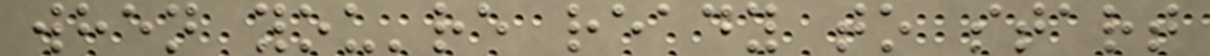when you're ready to start
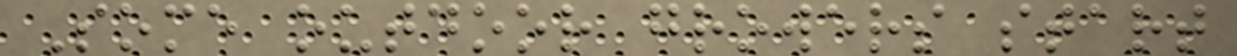Some outdoor growers start
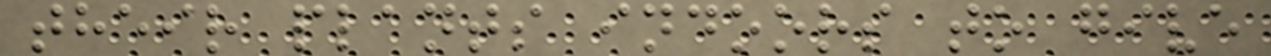their plants indoors to give
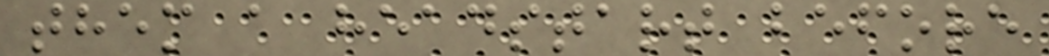them a headstart before
